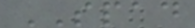SPAD
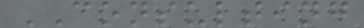CONSULTING
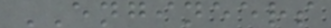ENGINEERS
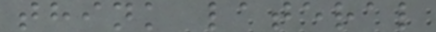think lateral
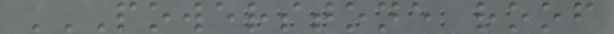POWERSTONE ROOF
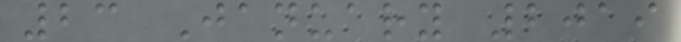23 January 2019
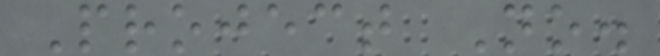Project No.
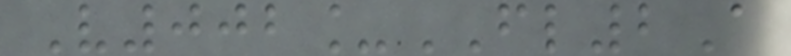V002_FL2A
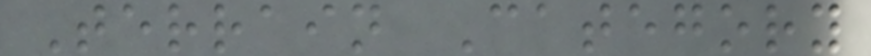Terrain Category
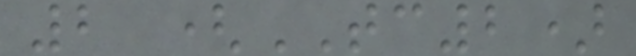2 (TC2)
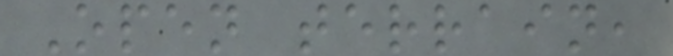Open terrain,
